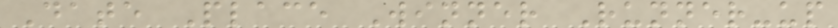Date Place Winner Runner-up
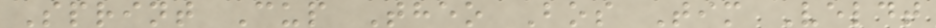Sprint Cup Theo Bos Tim Veldt
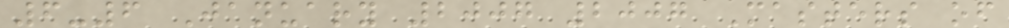6-6 January 2007 2007 Masters of
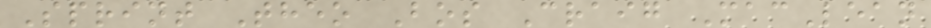Sprint Theo Bos Craig MacLean
